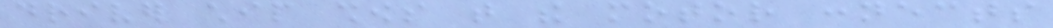driver chip shows that the motor connects
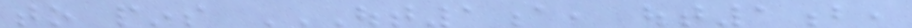to pins OUT1A, OUT1B,
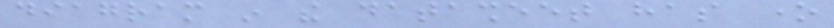diagram in the datasheet has one
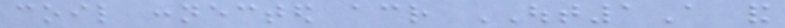coil connected across OUT1A and
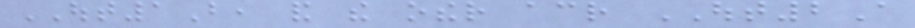OUT1B, and the other across OUT2A
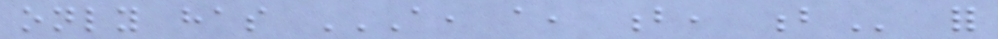only has A, A, B, B for
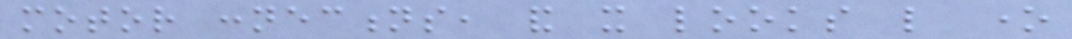motor connections, and it looks like one
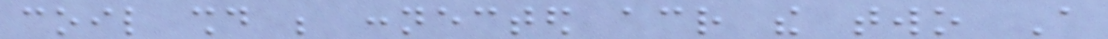coil should be connected across the two A
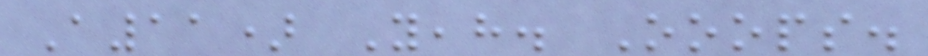A11) Yeah. Ooops.
